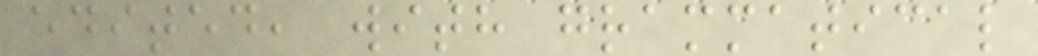edited, with grammatical
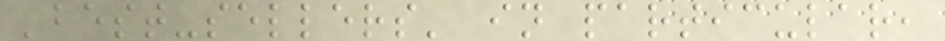'best-sellers' in particular,
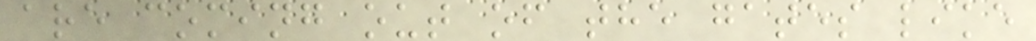are coming out of the gates like
